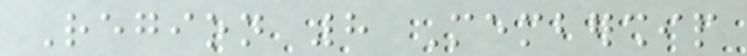Region 8 Membership
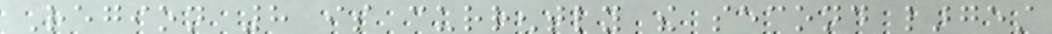Region 8 is currently the second largest
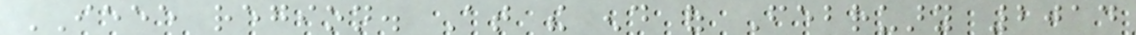IEEE region. At the end of February 2014
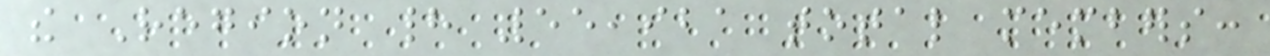the Region had 55,921 total members:
